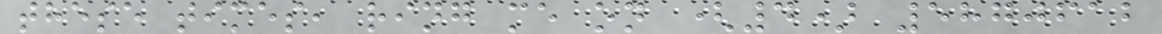these times, ring me on (4) 5870612
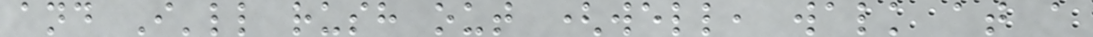and I'll rush out (well, walk at a
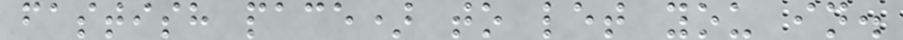fastish pace) to let you in.
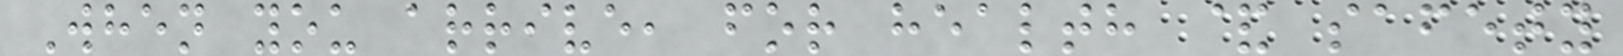When you arrive, for health & safety
